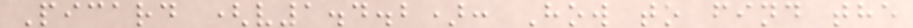Picard (v1.4.2): How to find the
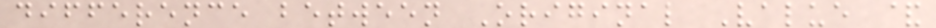difference between Original Value &
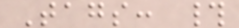Tags: #
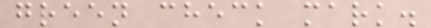green check mark.
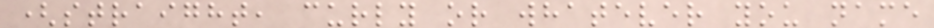(straight, curly or whatever you name
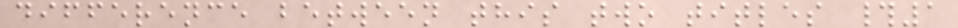difference between this two titles #1
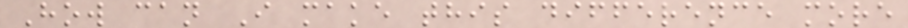How can I make this difference more
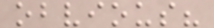obvious?
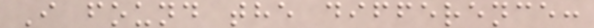I found the difference:
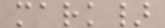mark}
